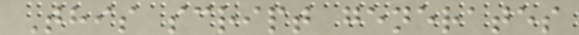This script generates
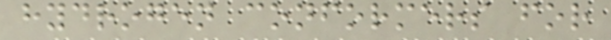hydrogen conformers for
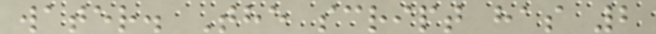water. The script has 2
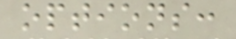options:
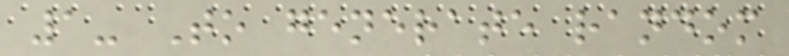1- To generate random
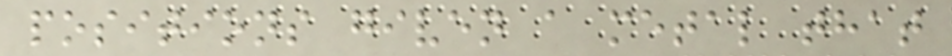positions given a metal that
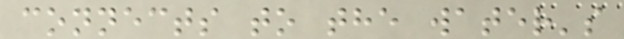connects to the water's
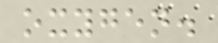oxygen.
